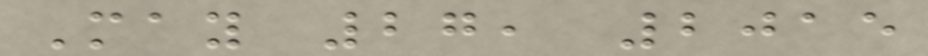May 27, 2015
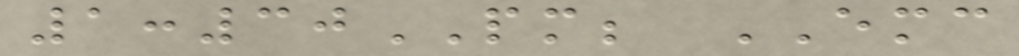1:30PM; EMC
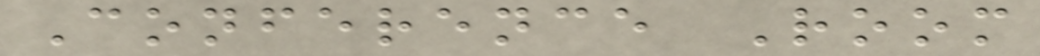Conference Room
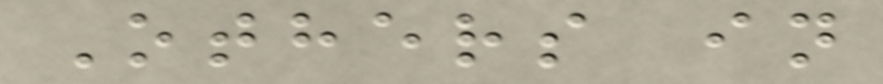Others in
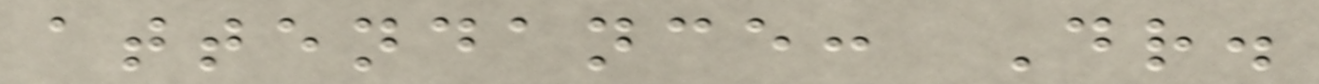attendance: Dr.
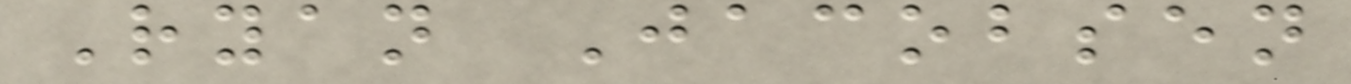Ryan Jacobsen
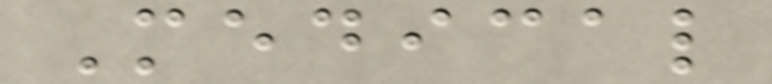Medical
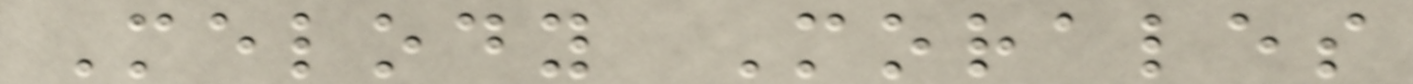Melody Morales
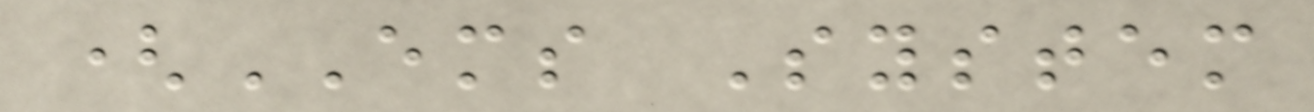(EMS System
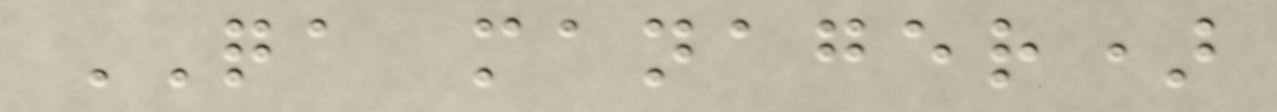QA manager)
